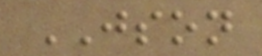JSON
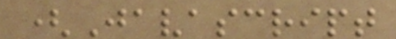(Javascript
